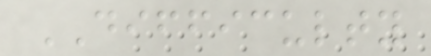DIFFICULTY
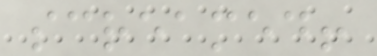screamed!
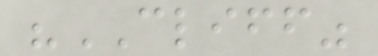"CLIFF"
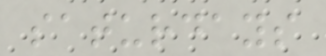saturdays
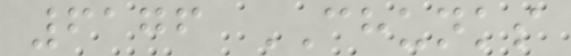6176 CHUNKS
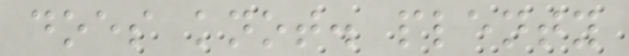does knot. plenty
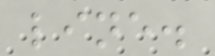line.
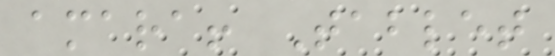amara! Tablet
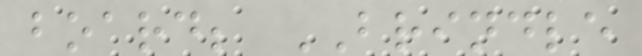board; BRINDLE
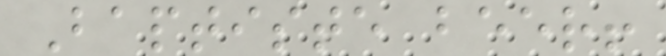Baptiste beer!
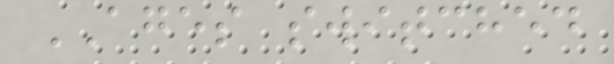AGES switched
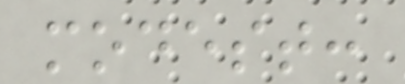modest:
